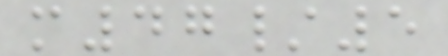m47/5
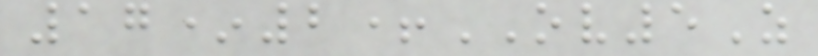17*2+OV5Z
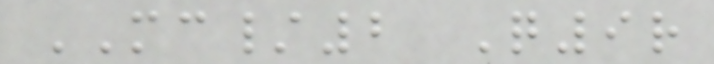MC/2 Q9r
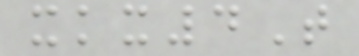xkx4T
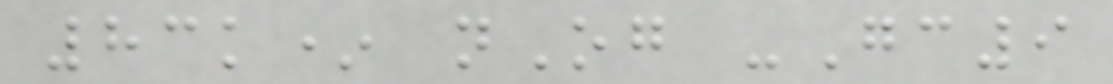83k* nOg -Gc9
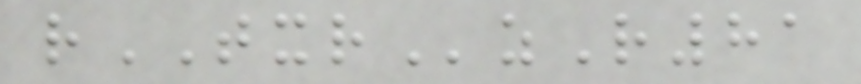rTXRzR81
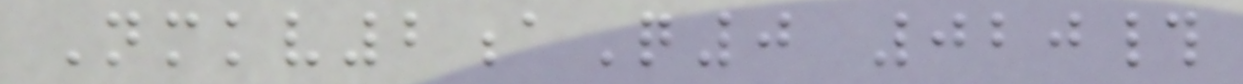Nmkv2aQ0 020#
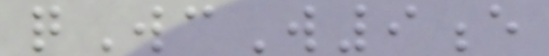qWcW9e
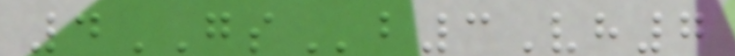4GSb3Vh7
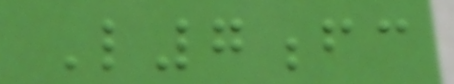L7fc
